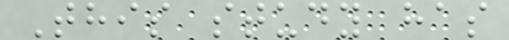This study has
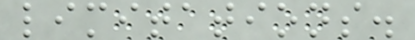limitations.
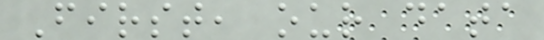First, our data
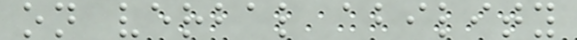on verbal ability
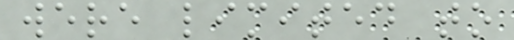were limited to
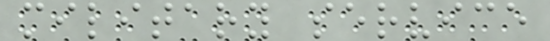military service
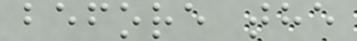before the
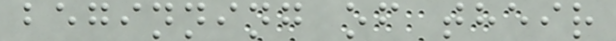beginning of their
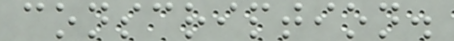conscription.
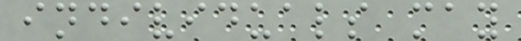individuals may
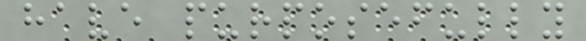have purposefully
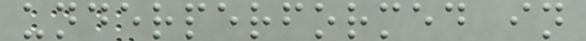underperformed in
